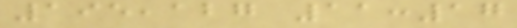195,127 11:17
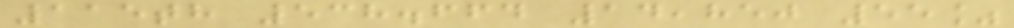115th 538.664 14,850 55%
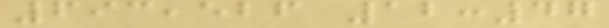693,526 12:47
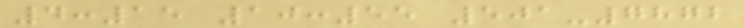4:15 10:55 501-7872
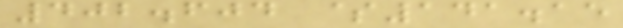402.604 $141.15
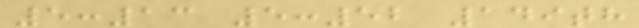5:13 5:52 149th
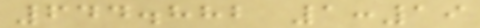644.882 1:19
